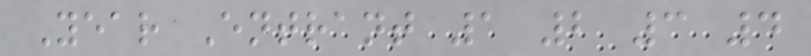Year Entrant 1 2 3 4
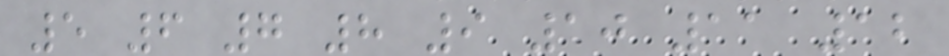5 6 7 8 9 10 11 12
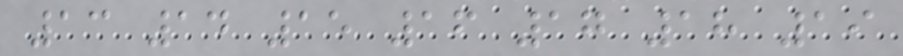13 14 15 16 17 18 19
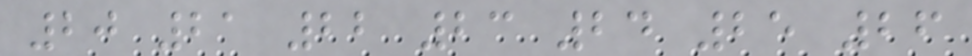20 21 22 23 24 25 26
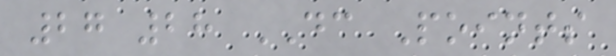27 28 DC Points
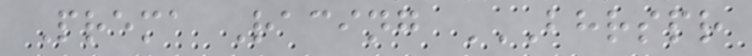Prema Racing BHRSPR
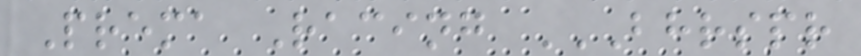Prema Racing BHRSPR
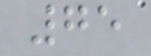75
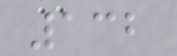132
